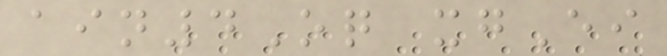ain4Oq xgEi
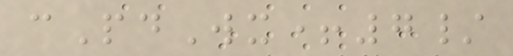cPdWx+7/
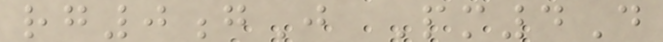rg0gJ Pm4D
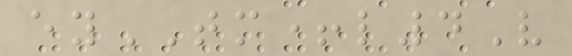eyTM+l4V
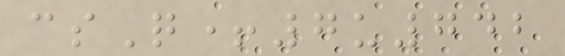csQ+7u742
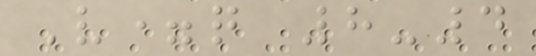V=q 8-4
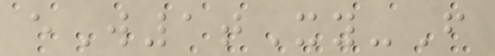eW1tXy-F
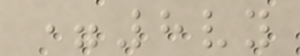=8vy
